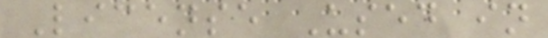License Used in
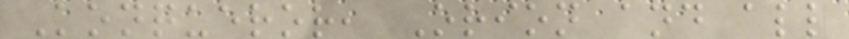Konqueror, Orion and all
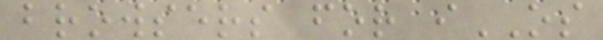browsers for iOS
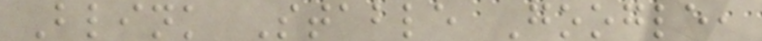Blink Stable Google,
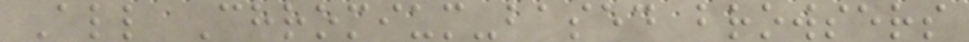All Chromium-based browsers
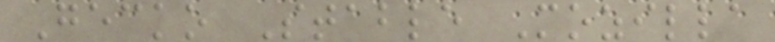Gecko Stable Mozilla
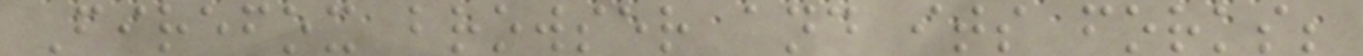Firefox browser and its forks;
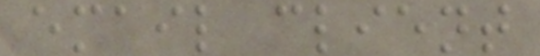email client
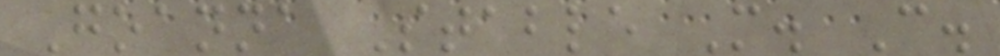Goanna Stable M. C.
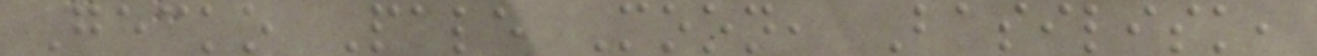Gecko Pale Moon, Basilisk,
